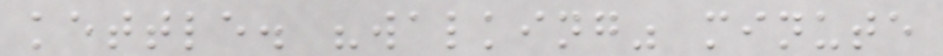kettle. "walking" minute
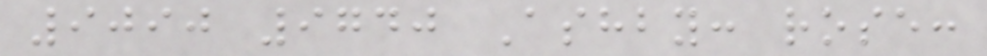9090 9740 Ashby: rose:
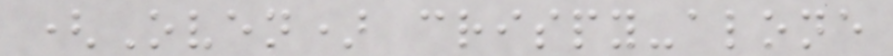(Oven) crispy-alone
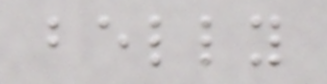belly
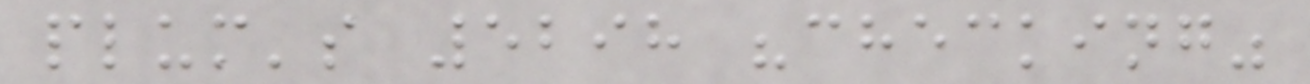plum's 5298 "checking"
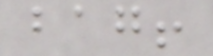bag!
